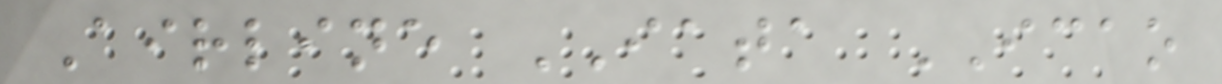Airline IATA ICAO
